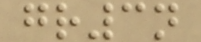gr3n
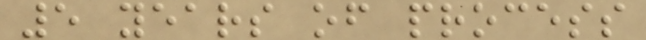5 years of process
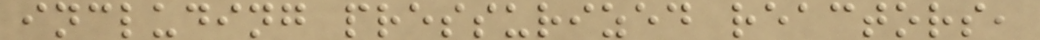including pressurized reactors,
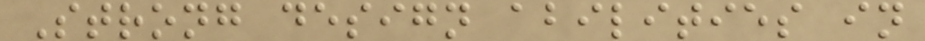Strong design abilities in
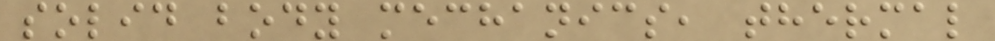solid body mechanics, thermal
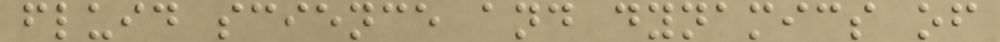fluid science and dynamics of
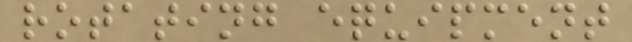rotating equipment
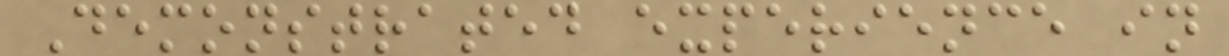Demonstrated experience in
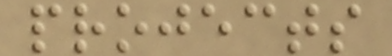projects
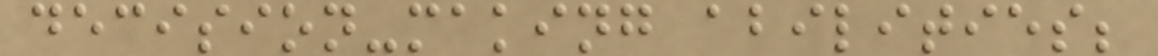decision-making abilities;
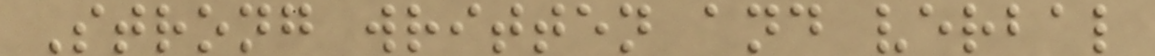Strong written and verbal
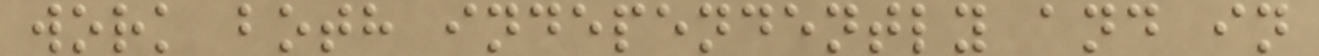work both independently and in
